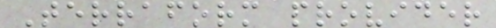Terraform provider
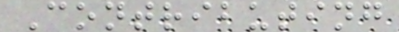Contributing
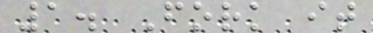1. Fork it
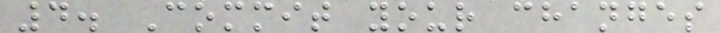4. Commit your changes
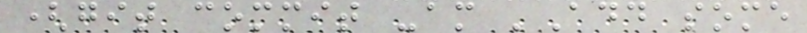(git commit -am 'Add some
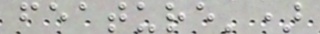feature')
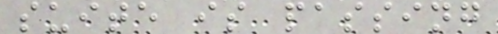suite is passing
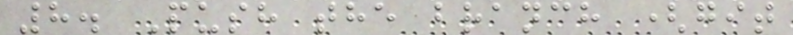8. Push the branch (git
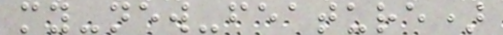my-new-feature)
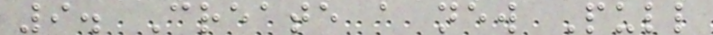9. Create a new Pull
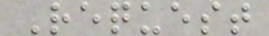Request
